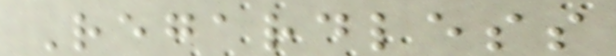Regardless
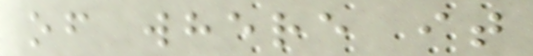of where it
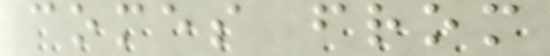comes from
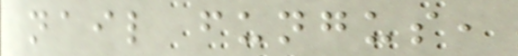nail fungus,
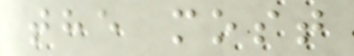the most
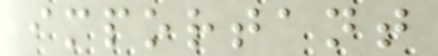important
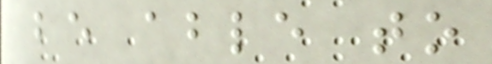be able to
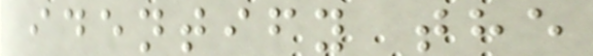identify the
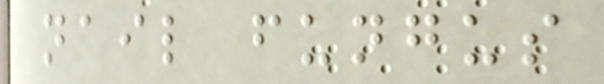nail fungus
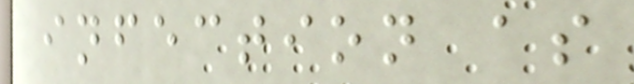infection as
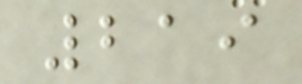219
